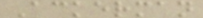Ackerman
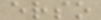erso
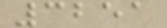3251
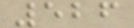526
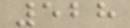528
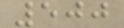500
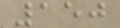150
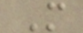M
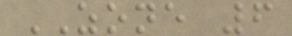ZONE 6
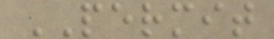PERMIT
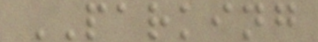PARKING
